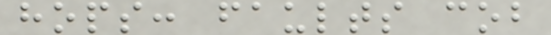hops: faults cob
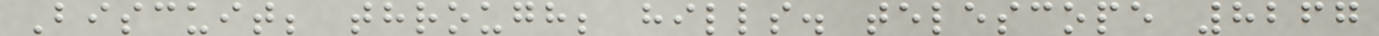Biscuit; through; hills. telescope 8267
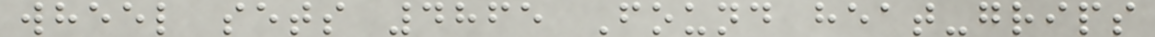wheel sets 4865 Found heat-grips
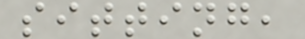sitting,
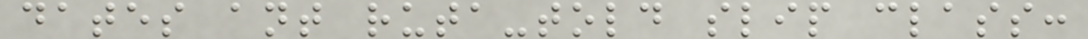dates ant ruta-told slip class:
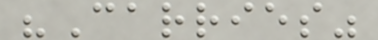"Carries"
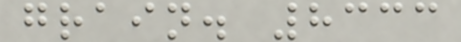grain. 8333
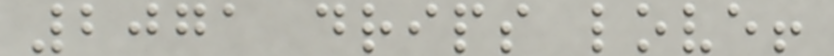2071 drips love!
